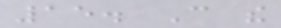15. Can the
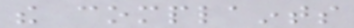the complaints
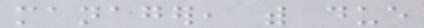manager, with due
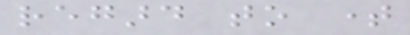regard to time
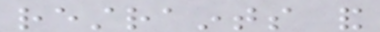restraints and
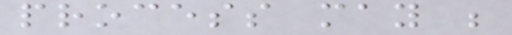process may be
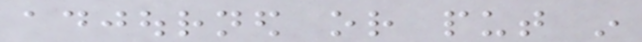adjourned or put in
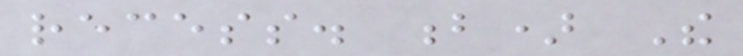recess. b) The
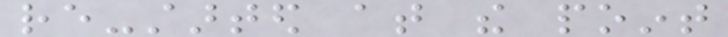re-started at the point
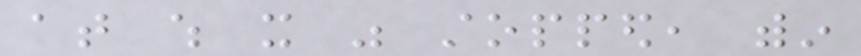at which it was stopped, within
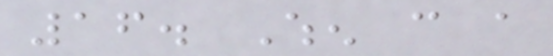16. When can a
